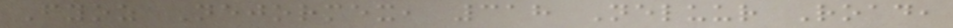Fyoz Nejormex, 318 Neluur Road,
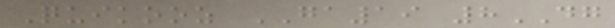Quikooz GA19 8DG
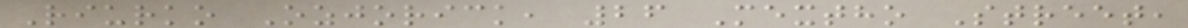Riurko Ozjorick, 26 Mextho Street,
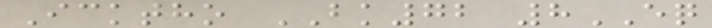Icktho BK72 8EQ
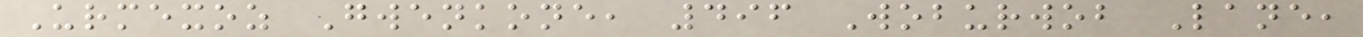Urmexoz Gwenkone, 496 Woburwob Lane,
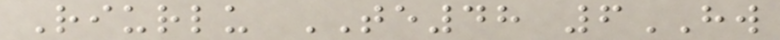Riurlu TE48 6HW
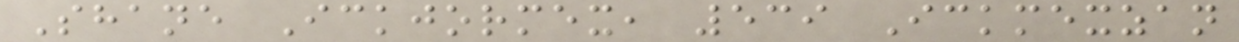Shane Ickjormex, 539 Ickmexzan
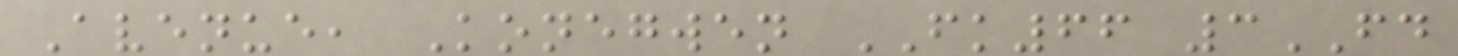Avenue, Konegwen FK66 3FD
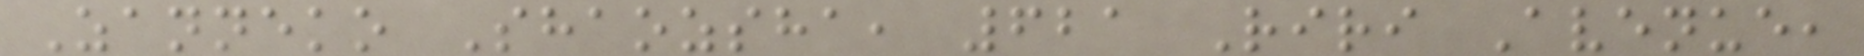Zanneko Shaozsha, 621 Riri Avenue,
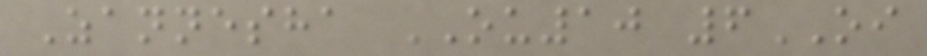Zannesha OU10 6OI
